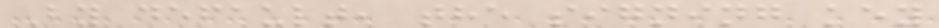By default, the signing key
